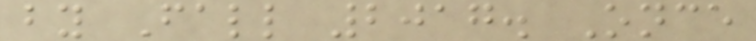by Fall 2017. Once
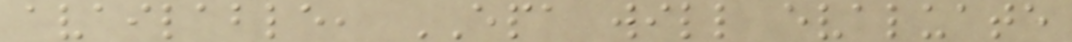available, EPA will evaluate
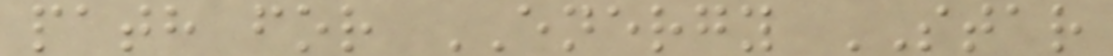path for ENERGY STAR
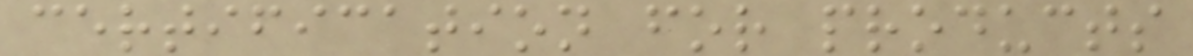certification for products
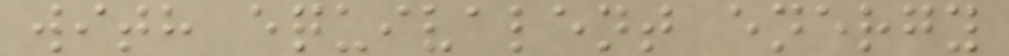with equivalent energy
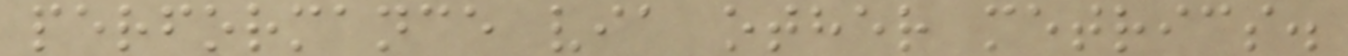performance via other metrics.
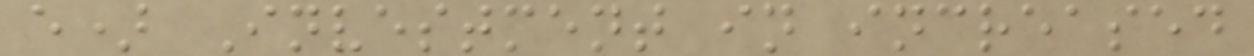e) Investment in increased
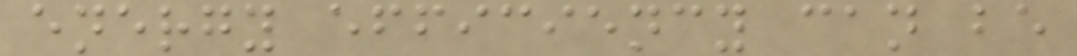energy efficiency can be
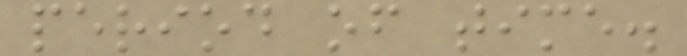period of time.
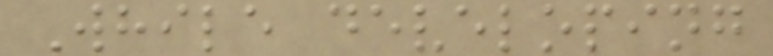While developing
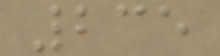235
